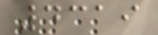4319
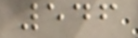546
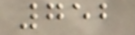752
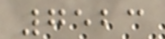7523
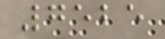7525
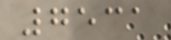7531
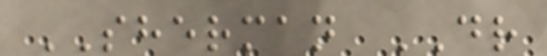SHERMAN DR
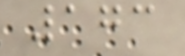173
